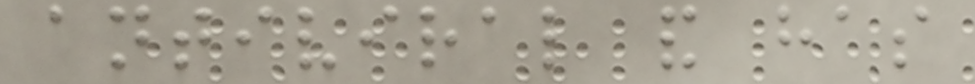antiviral and has
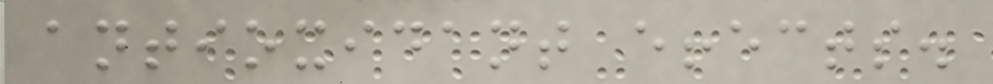antioxidant effects.
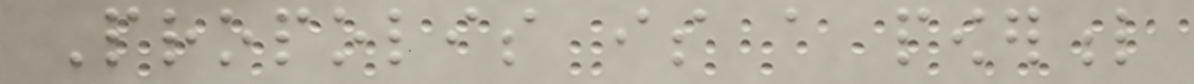Propolis is a powerful
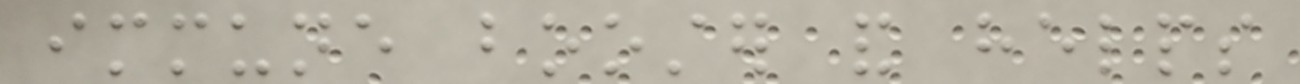immune booster and helps
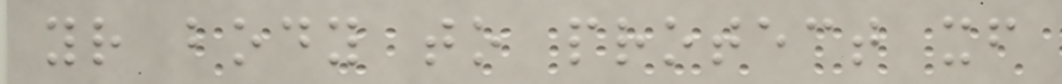your body to protect itself
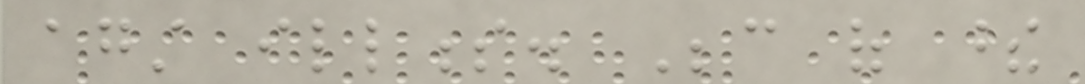against illness. Because of these
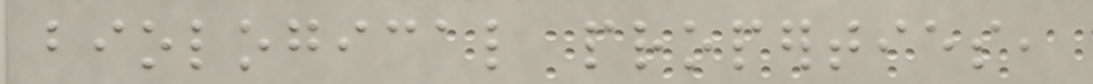biological properties,
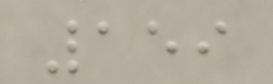159
